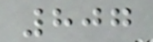807
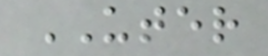UTER
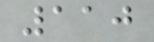110
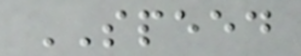SPEED
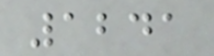1241
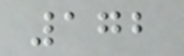172
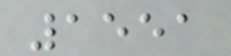1551
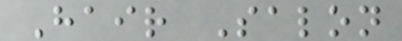Hair Salon
